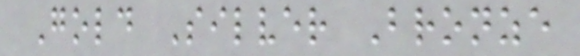Gold Silver Bronze
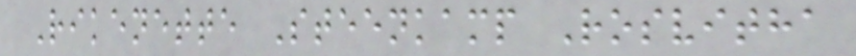Rikenette Steenkamp Rosvitha
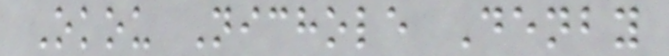Okou Nichole Denby
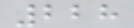228
